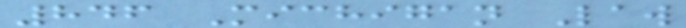846 Michigan Law
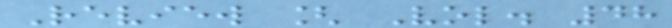Review [ Vol. 48
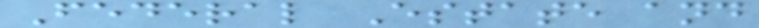Federal Estate and
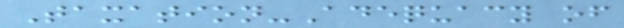Taxation-Adequacy of
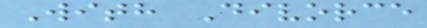With Divorce
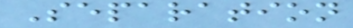Separation
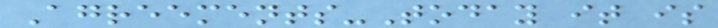Agreements-Today it is
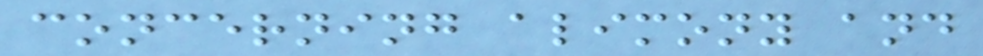concerning alimony and
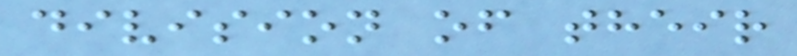division of their
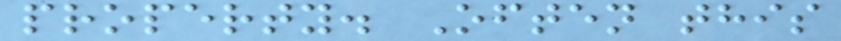property. Often this
